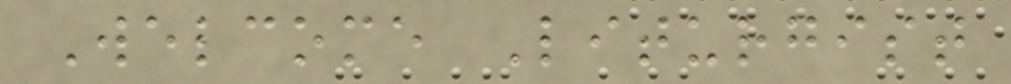Welcome Liturgist
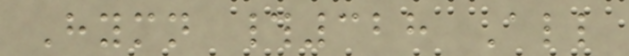Hymn #328 All
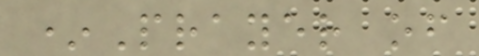*Prayer of
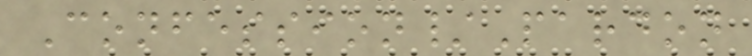Confession/Pardon
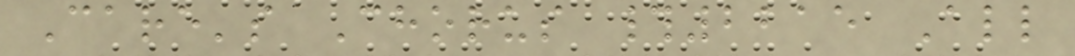Care's Chorus #2215 All
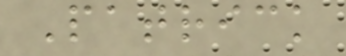Patrick
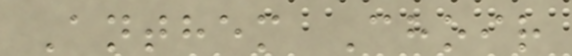Anthem Choir
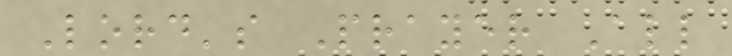Lord's Prayer All
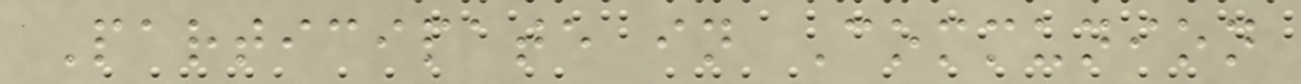Participate in Communion
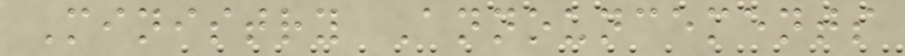Ministry Announcements
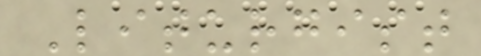Liturgist
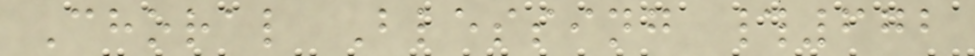Choral Blessing #672
